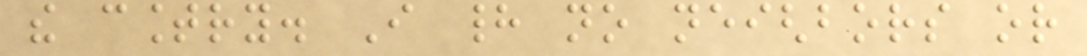the country. I had no neighbors or
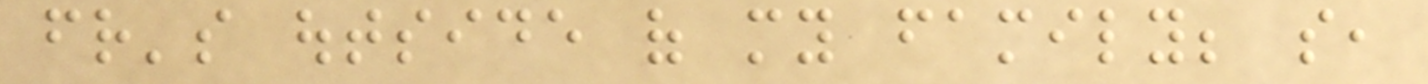friend's outside of my family; so,
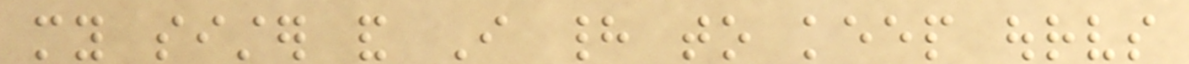my sister and I had to keep ourselves
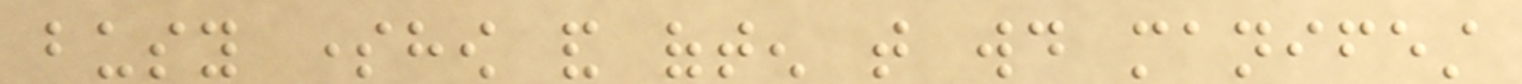busy somehow and often that would manifest
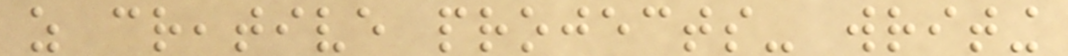as creative projects- writing
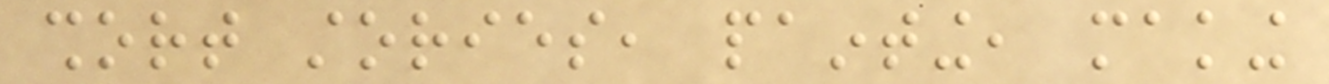short stories, painting, making
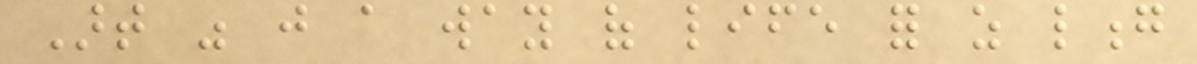Art was just a way of life for as long
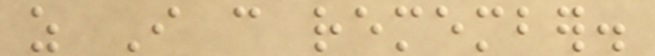as I can remember.
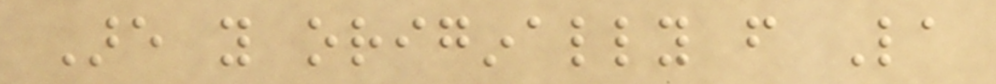Are you originally from La
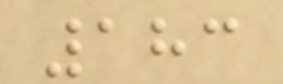183
